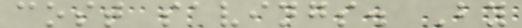cost savings. By
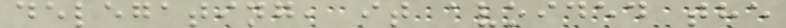delegating, it avoided the
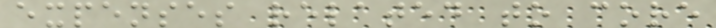expenses related to core
